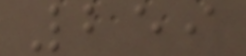259
